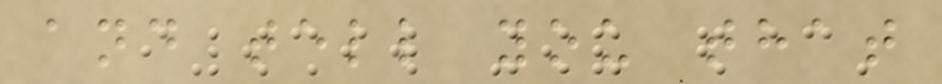and tell you that
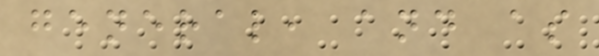general, and as
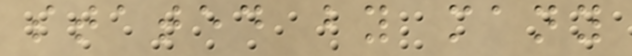stated by many
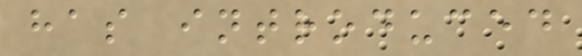has introduced
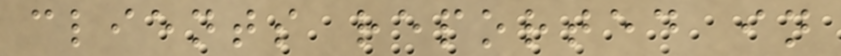clients reported in
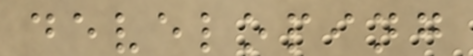developing
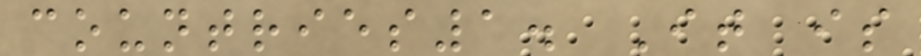countries1. It is
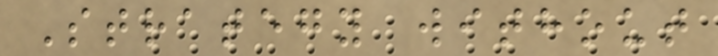Strategy without
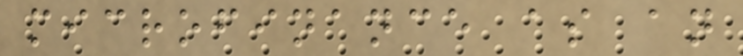microfinance as an
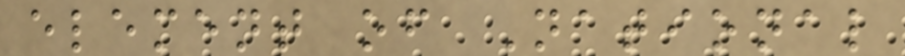element of National
